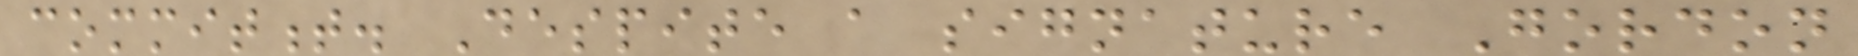commitment. Despite a signature Gordon
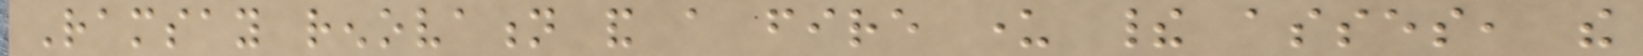Ramsay renovation and a fire under their asses, the
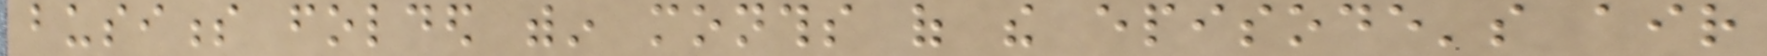business folded within months of the episode's air
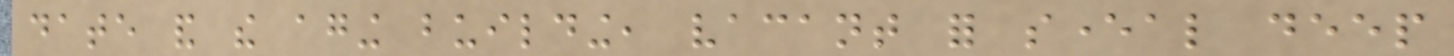date and the aging building, vacant for several deep
